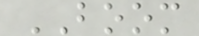BOOM
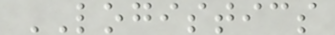LOGISTICS
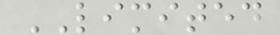LIMITED
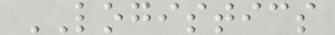LOGISTICS
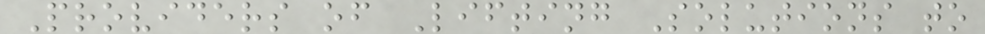Providers of Lifting Solutions to
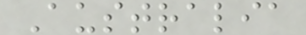Australia
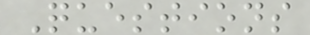Questions
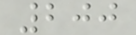200
